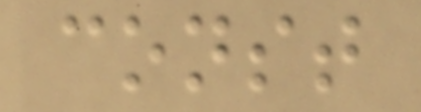const
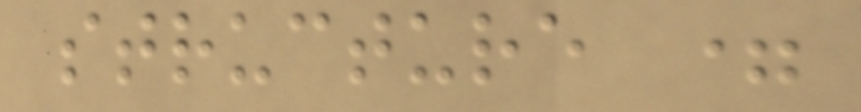structure =
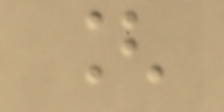[
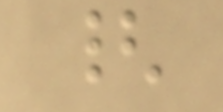{
